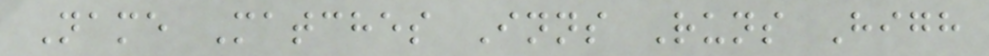Name Matches Inns Runs High
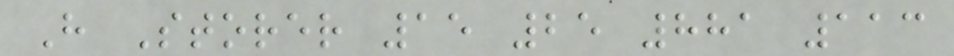H Storer 15 25 881 113
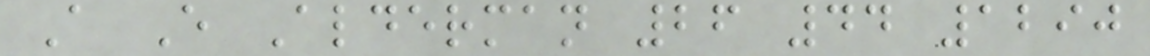A E Alderman 26 44 1290
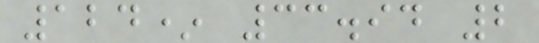124* 33.94 2
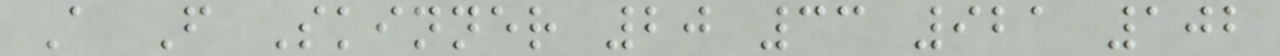A F Skinner 20 33 921 102
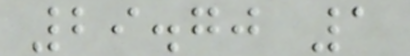29.70 1
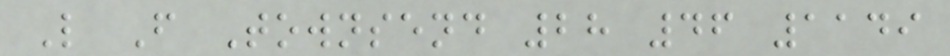L F Townsend 28 46 1149
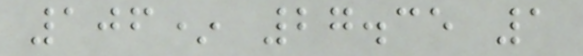106* 27.35 1
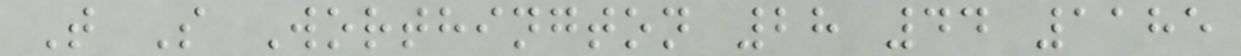T S Worthington 28 44 1185
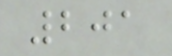201
